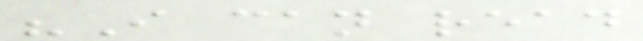"I can read
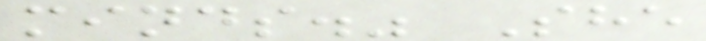minds." She
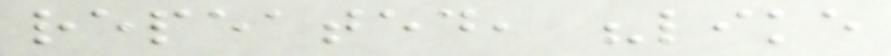repeated, "like
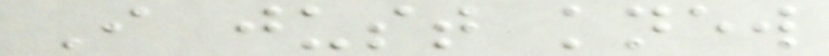I just knew
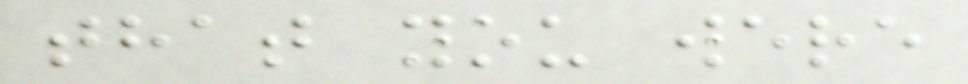that you were
